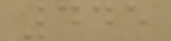445
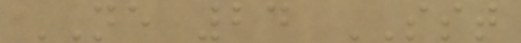NE 24 SST
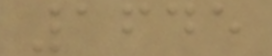1645
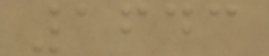1643
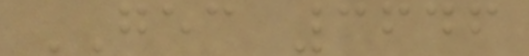GEC 3646
